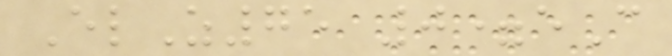ElZ75 0=eC
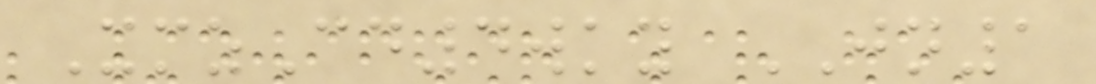XmzCd4wky JN1
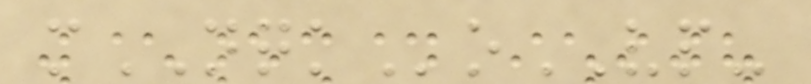mNQKoVP-
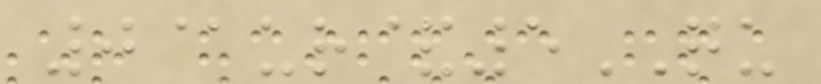0@ur&5QU
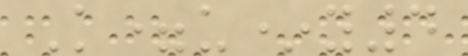K=u*y4
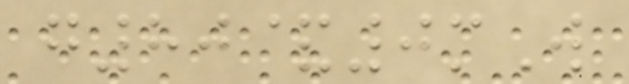g80&0mW
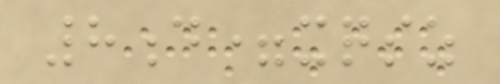8d=xqsz
